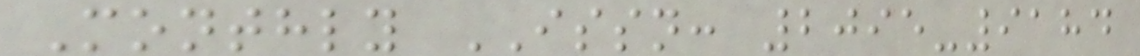Monthly ISSN: 2095-9184
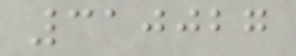310027
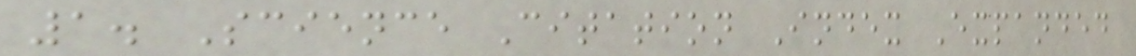1. Science Citation Index Expanded
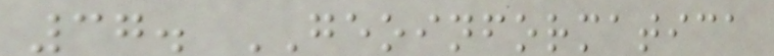37. GEOINFORMATICA
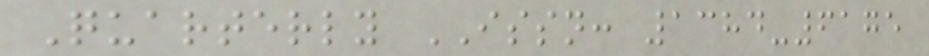Quarterly ISSN: 1384-6175
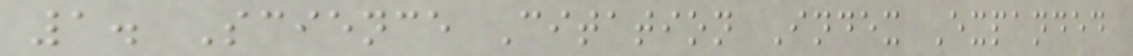1. Science Citation Index Expanded
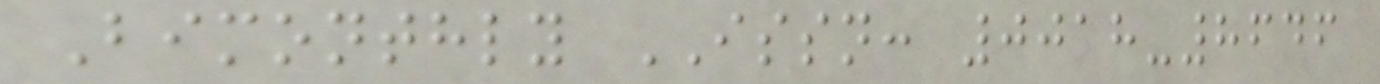Bimonthly ISSN: 0018-8646
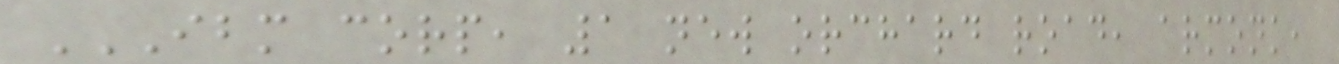IBM CORP, 1 NEW ORCHARD ROAD, ARMONK,
